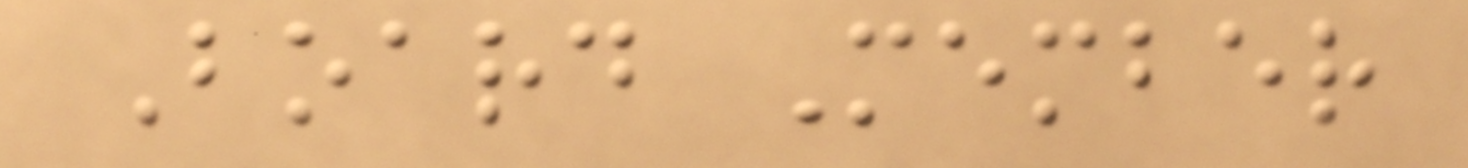Board Member
